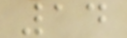14
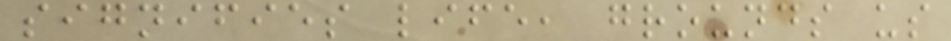signifies life, grounds us
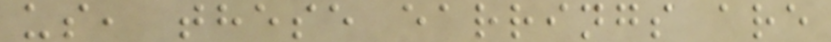us, these earrings are
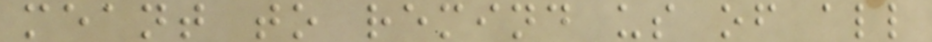meant to remind us of all
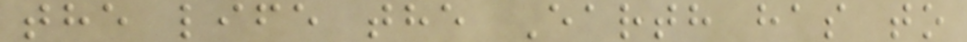the life the Earth has to
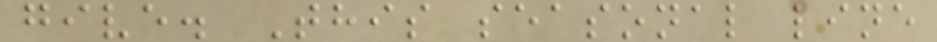give. This seasonal line
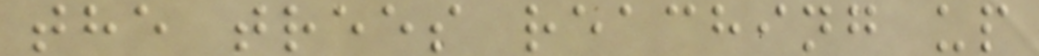the trees reaching up
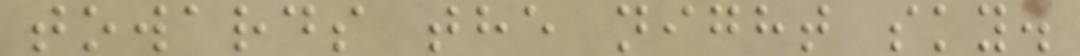towards the night sky.
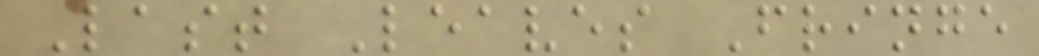Last Leaves Fringe
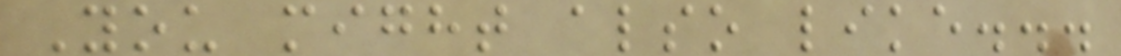You might also like...
